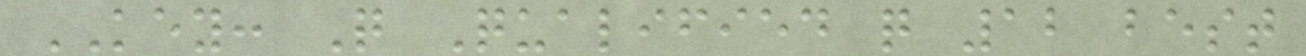KEY: Q Qualified q 12 best
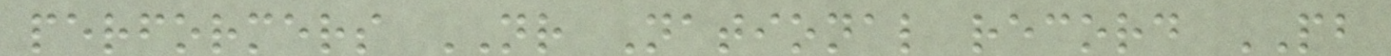performers NR National record PB
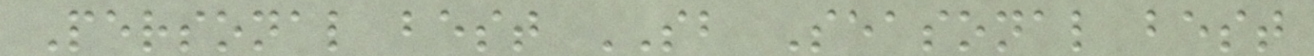Personal best SB Seasonal best
